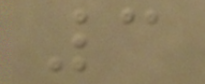3
